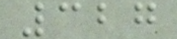327
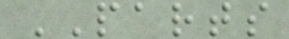PARTS
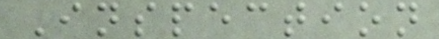Inspection
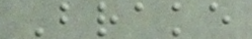Brake
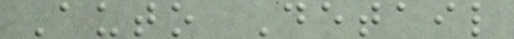Auto Detail
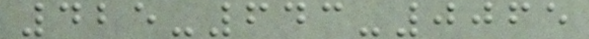425-643-0065
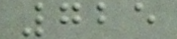725
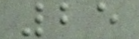25
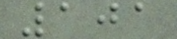101
